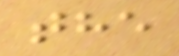the
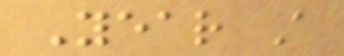Year A
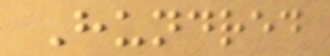Hundred
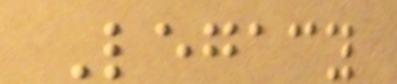Legacy
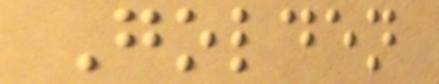Golden
